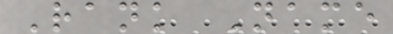Rank Name
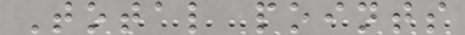Total points
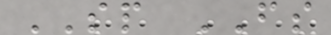SP FS
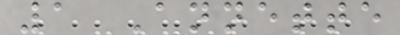1 Annette
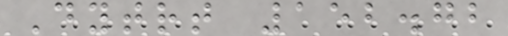Dytrt 152.72
